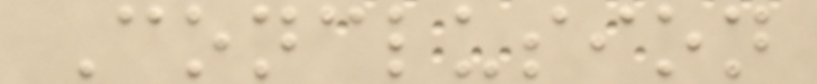Conclusion
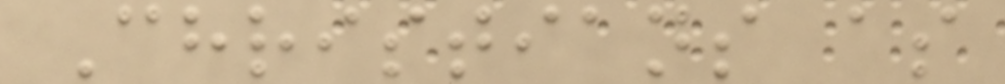Christians as
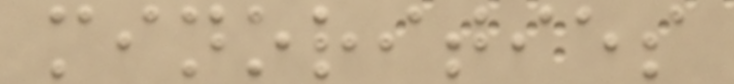minorities
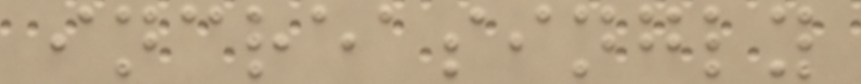increasingly
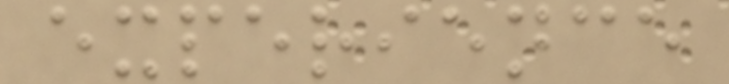experience
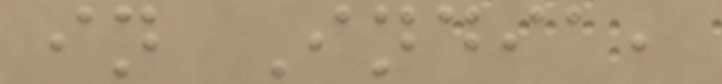in India,
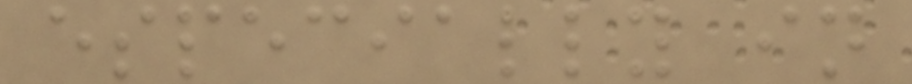especially in
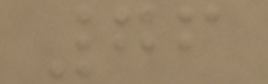76
